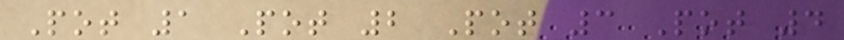Pot 1 Pot 2 Pot 3 Pot 4
